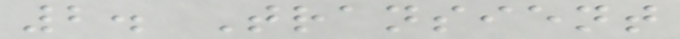2. Transient
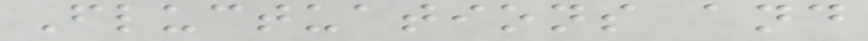Fluctuations and
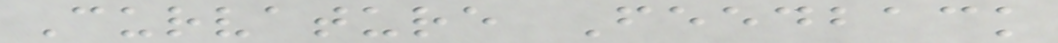Curvature Feedback
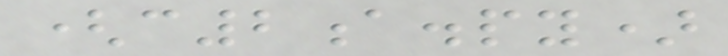(c2a.py)
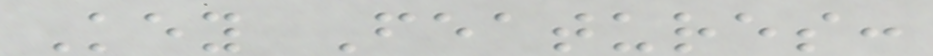Key Features:
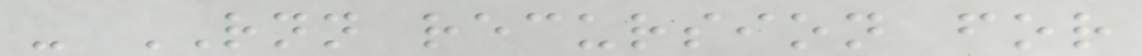- RNN recursion for
